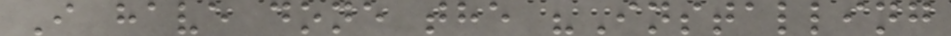I have done the "Installing
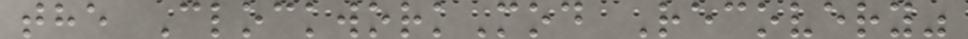the ClockworkMod Recovery"
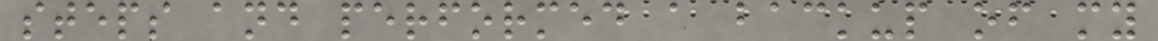steps and performed a backup of my
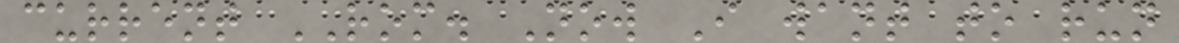current ROM. Now I want to run
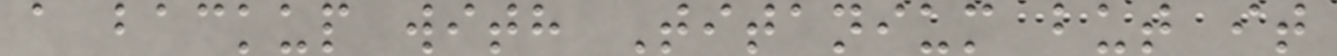a backup with Titanium but it
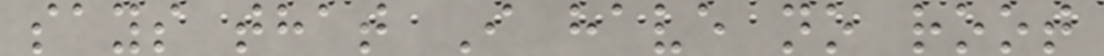says that I have no root
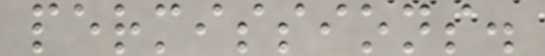permissions.
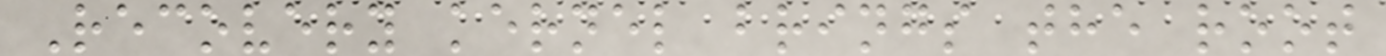Recovery kernel brings the root
